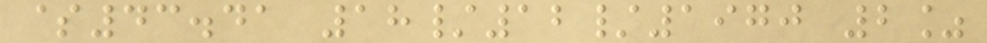$43.41 18/12/1970 2%
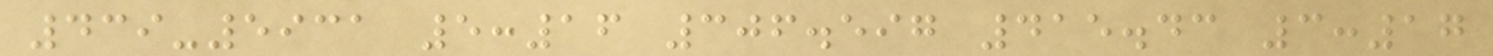439-5931 5:16 306.597 415.43 3:17
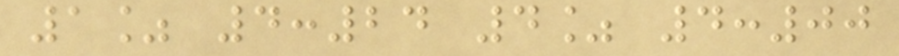1% 4:24 4% 4:00
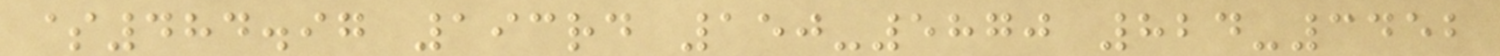$484.97 193rd 150-5870 824-3452
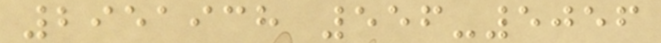2951938 556-5056
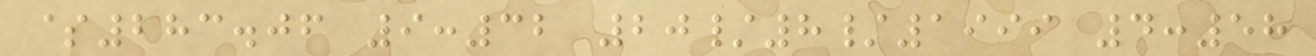$283.06 9:32 20/8/1999 4:58
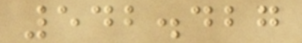542.427
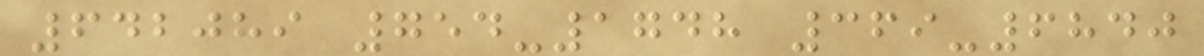642089 754-1748 369-6840
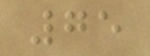75
